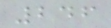246
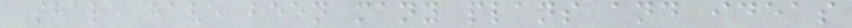There have been many plans and ideas
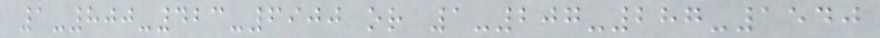1-800-423-6900 or 1-207-287-1540
